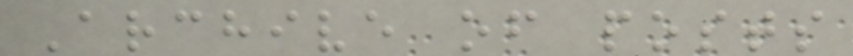Archive of posts
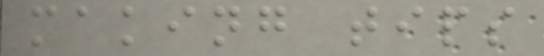making tips
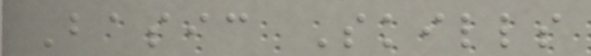Basic Skills
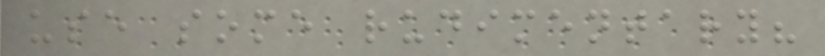use some rudimentary?
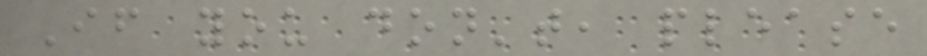If you don't, please
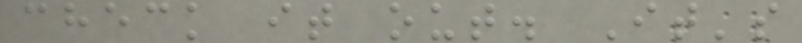check it out. It's
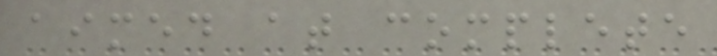aimed at complete
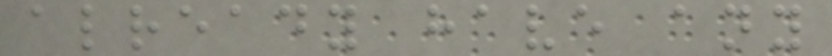already have any
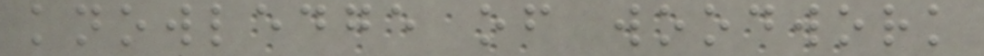knowledge of woodwork
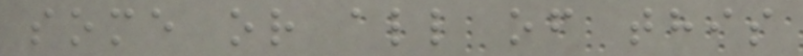some or all of this
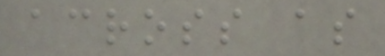across as
